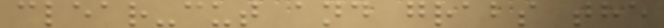clear-cut and grabs the
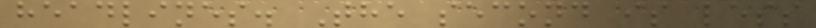headlines. The second is less
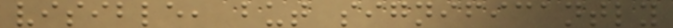visible, but significantly
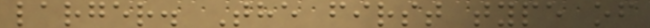larger. The first type of
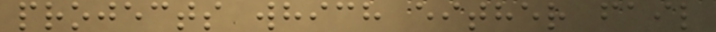projects which either fail
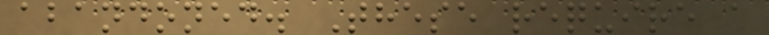abandoned. These require a
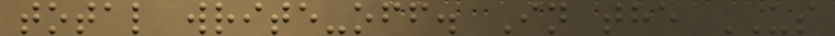total write-off. In the US
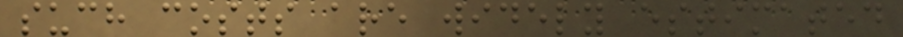such costs are widely estimated
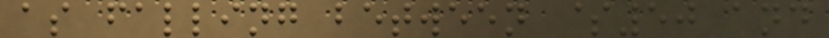as falling between $50 and
